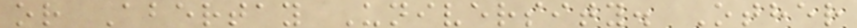or Abertay University. Other
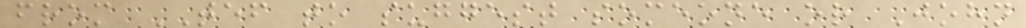from TEF to suggest someone or John
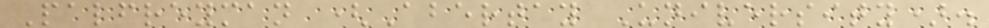Palfreyman (Abertay University).
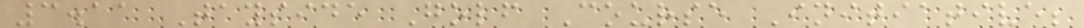3.11 Tayside Golf Course Initiative;
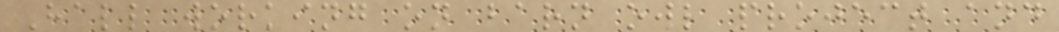Hall working on barn owl project and
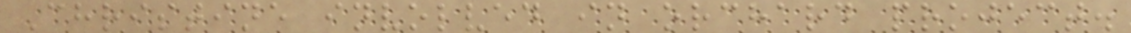Christine involved in orchard project.
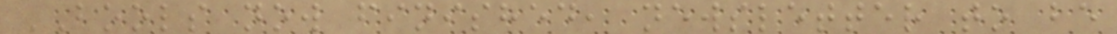BOOLS now finished, newsletter to be
